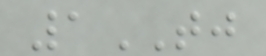1TJ
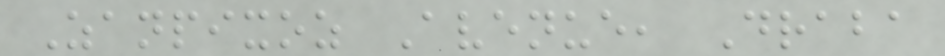Zanpixoz Avenue, Draba
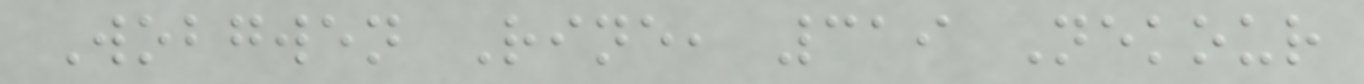Wobgwen Rine, 319 Nekour
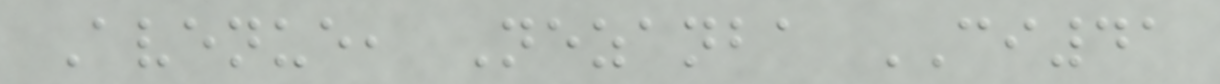Avenue, Nezanba CI41
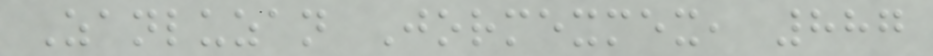Zanluzan Jormexmex, 887
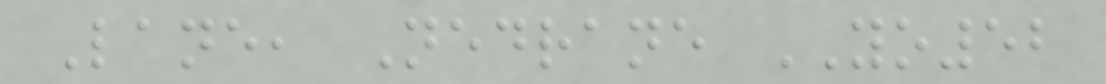Lane, Nedrane YO52
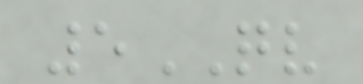5QV
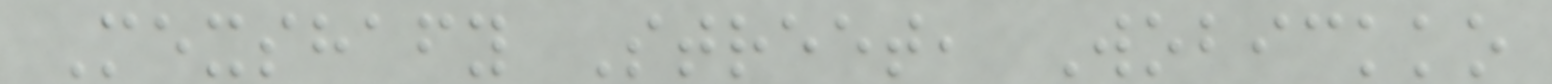Mexshafy Street, Wobickko
